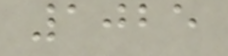1025
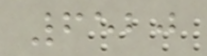6520
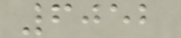6052
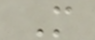M
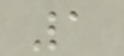1
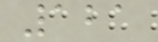121
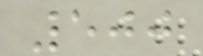500
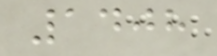1408
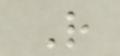R
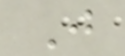J
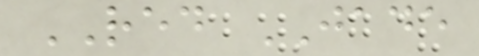RED JADE
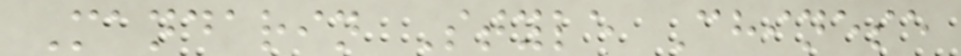Mandarin Style Chinese
